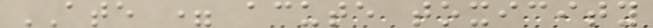ATE = acute toxicity
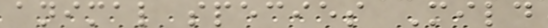animal species Mild
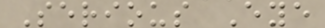Serious Eye
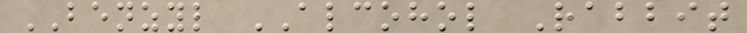BENZYL ALCOHOL Rabbit
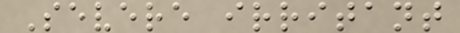Severe irritant
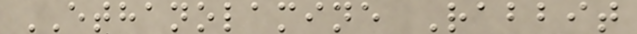ETHANOLAMINE Rabbit
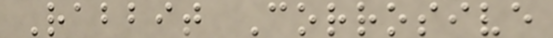Rabbit Corrosive
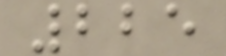225
